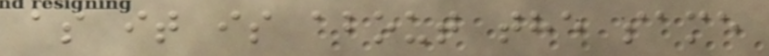as it is about the same
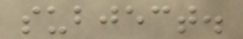subject.
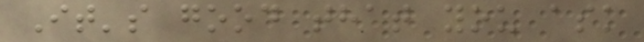It's good that you ask
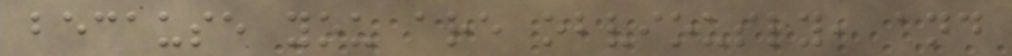because you are obviously, and
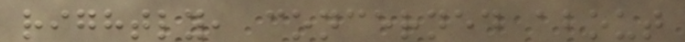rightly, concerned about
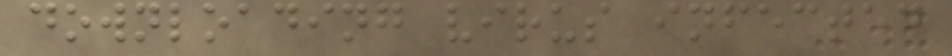downloading virus infected
